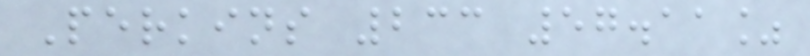Perkins 233 57.11%
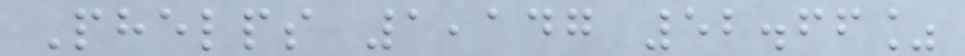Phelps 1,147 52.66%
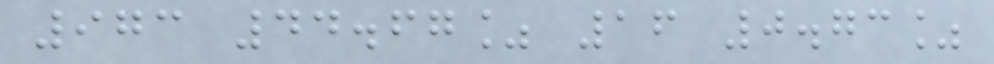973 44.67% 16 0.73%
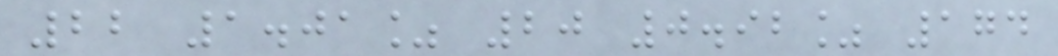22 1.01% 20 0.92% 174
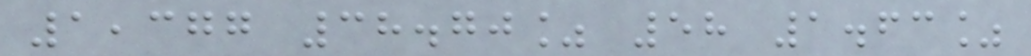1,377 38.70% 58 1.63%
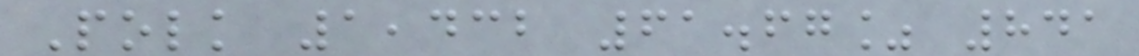Polk 1,432 61.67% 841
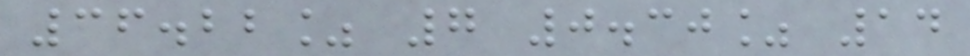36.22% 7 0.30% 14
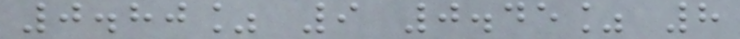0.80% 9 0.45% 8
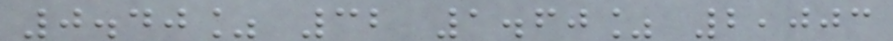0.40% 32 1.60% 2,003
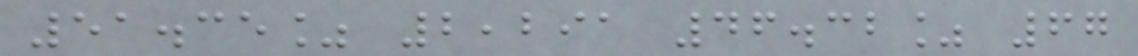51.35% 2,291 46.32% 67
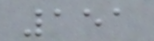151
